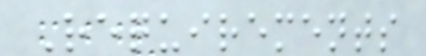Requirements
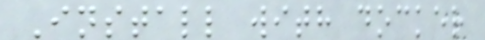Install with docker
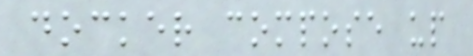docker compose up
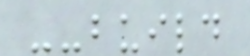--build
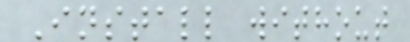Install without
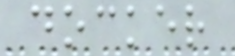docker
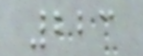223
